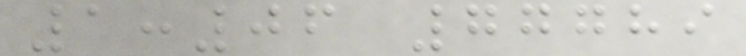1:06 77789
